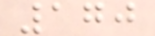170
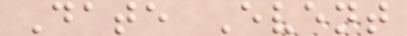Date Event
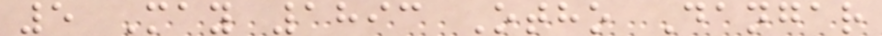5 May 1893 Otho Dangar
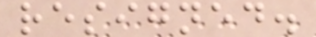resigned.
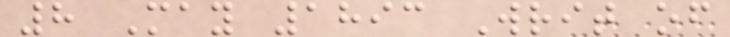8 May 1893 Writ of
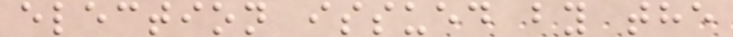election issued by the
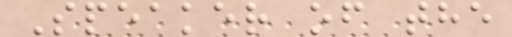Speaker of the
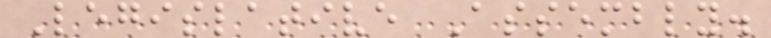Legislative Assembly.
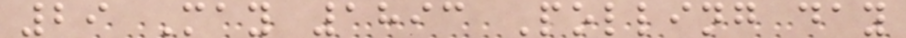29 May 1893 Polling day
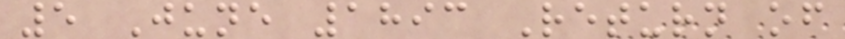5 June 1893 Return of
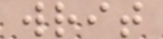writ
